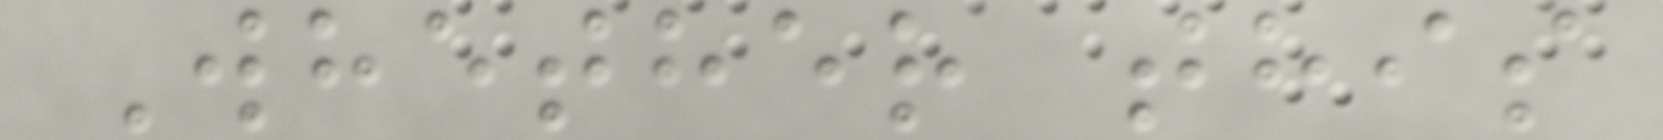Whether this
